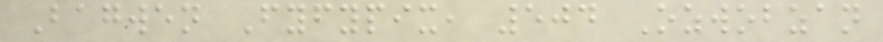Bagwen Fyfypix, 504 Ozwobzan
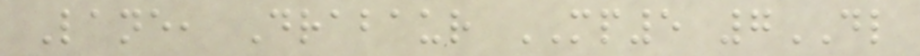Lane, Drabaur MP5 7DL
